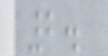2.
